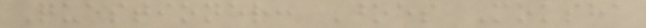Questioner: Does Moksha
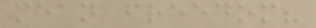mean freedom?
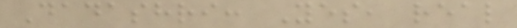Dadashri: Yes, real
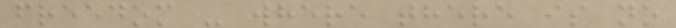freedom - where there is no
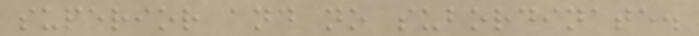superior and no subordinate.
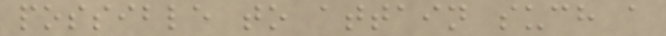possible to attain such a
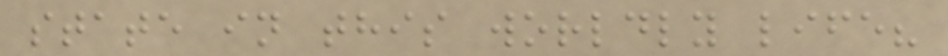state in this worldly life?
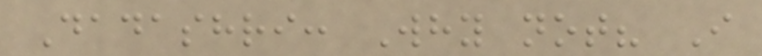Dadashri: Why not? I
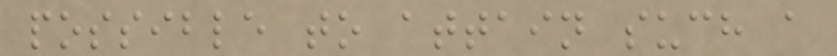possible to attain such a
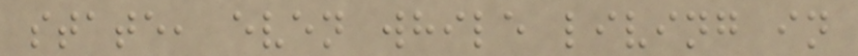state, even while living in
